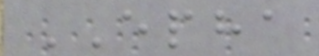EPHA
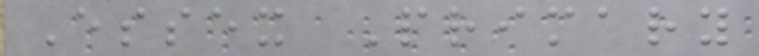Essex Primary
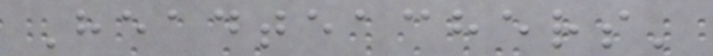Headteachers'
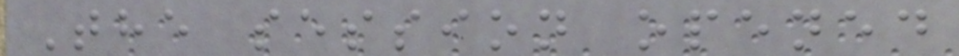The session opened
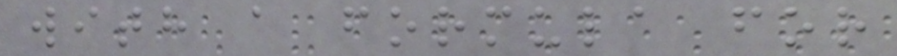with a formula for
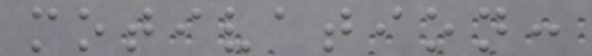motivation:
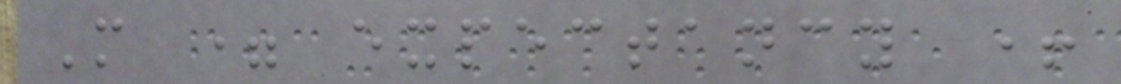M = expectancy +
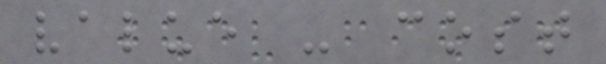value - cost
